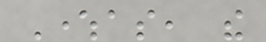Whereas, the
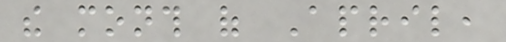the month of April,
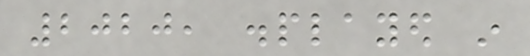2020, displayed in
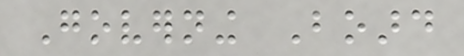Governing Board
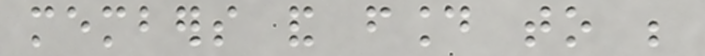members and found to be
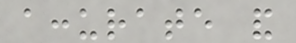accurate and
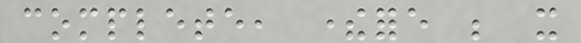complete, therefore be it
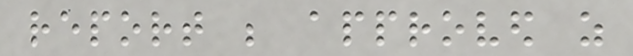report be approved as
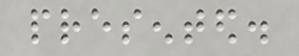presented.
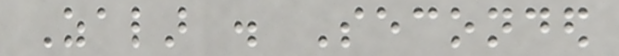Zalar . Seconded
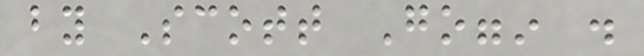by Scott Goggin .
